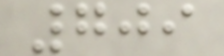709
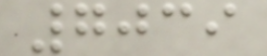7039
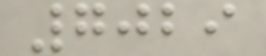7029
